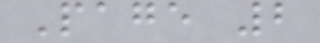Page 2
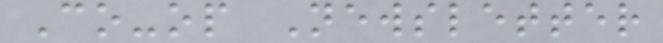Co-op Newsletter
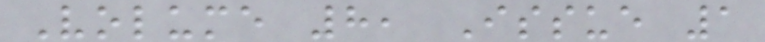Volume 8, Issue 1
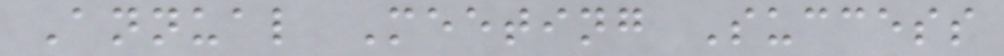Annual Meeting Success
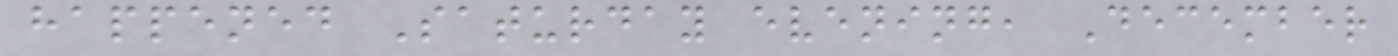happened Saturday evening, December
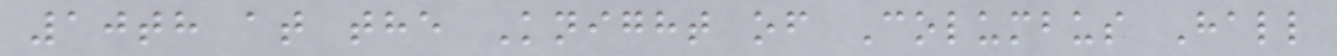10th at the Knight of Columbus Hall
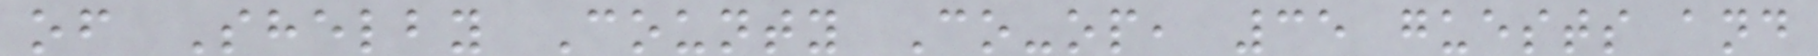of Shelby County Co-op, 35 guests and
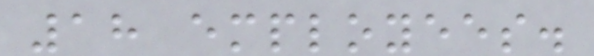18 employees.
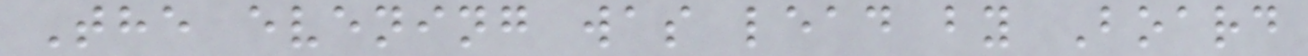The evening was lead by Board
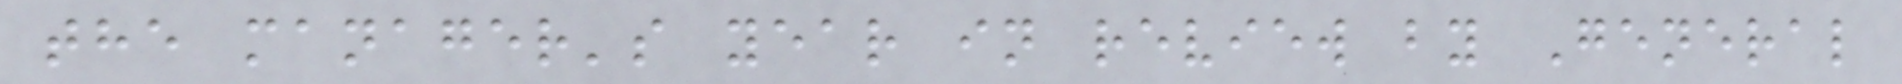the manager's year in review by General
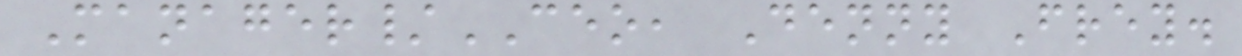Manager/CEO, Denny Frey.
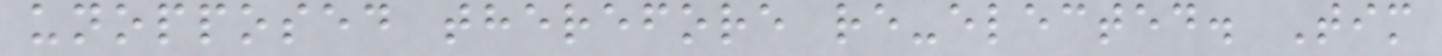unopposed therefore re-elected. Tim
